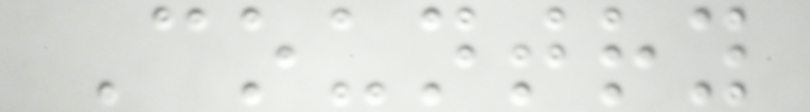Country
